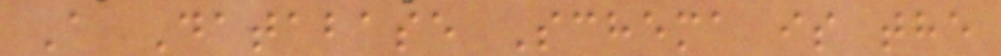A Database Schema is the
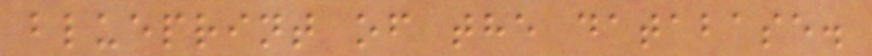blueprint of the database.
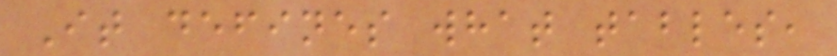It defines what tables,
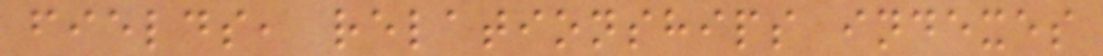fields, relationships indexes
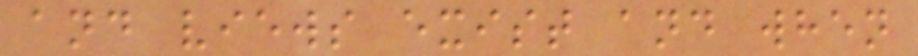and views exist and when
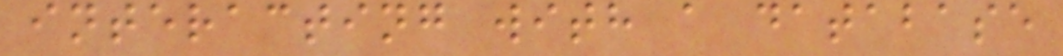interacting with a database
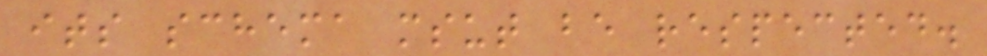its schema msut be respected.
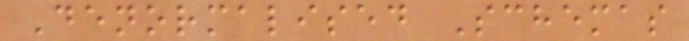Denormalised Schemas
